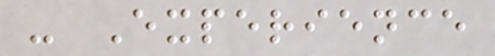- Experience
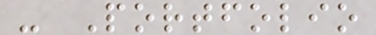- Portfolio
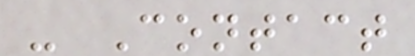- Contact
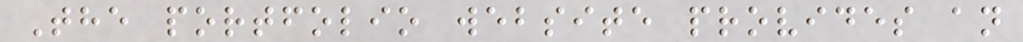The portfolio website provides an
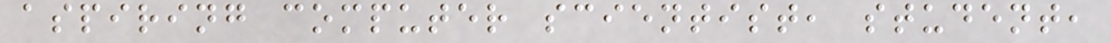aspiring computer scientist, student,
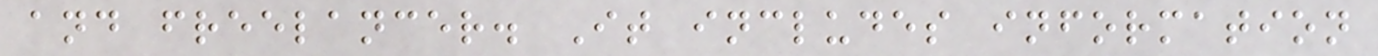and freelancer. It includes information
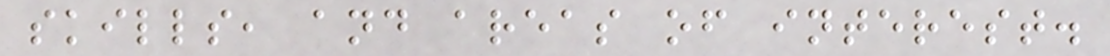skills, and areas of interest.
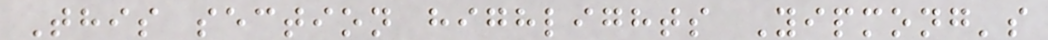This section highlights Yipmong's
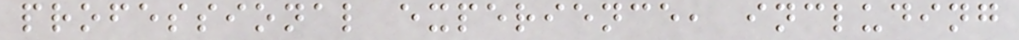professional experience, including
